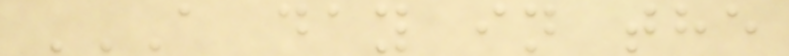A DAY IN THE
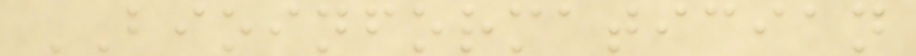BIOINFORMATICIAN
